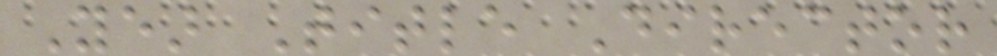Year Title Director
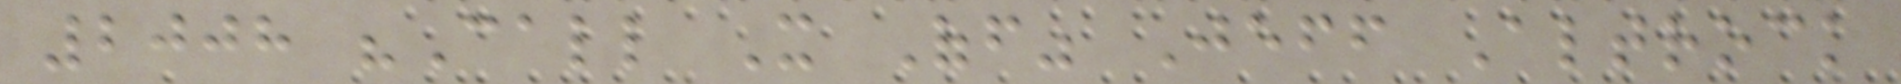2008 "Call It Off" Jeff Altrock
